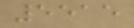5515
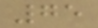75
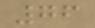76
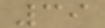39
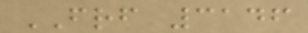FRF 3146
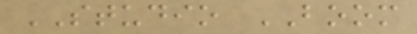STUDIO BOOM
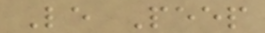Le Peep
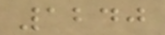1240
